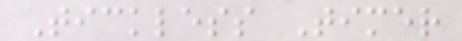Tickless Timer
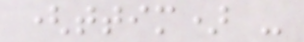(ttim) -
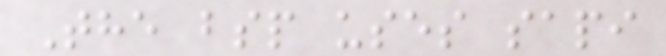The bsp uses sapi
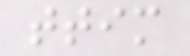ttim
